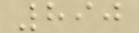890
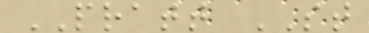PRATT ST
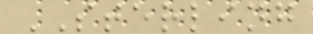STERLING
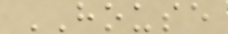HOUSE
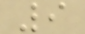9
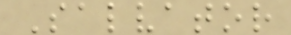Salvator
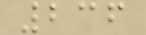236
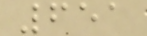651
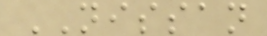NISSAN
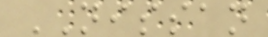NISSAN
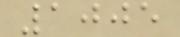1005
